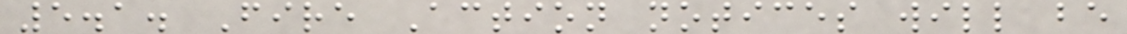5.1. Fire Action notices will be
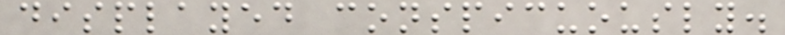displayed conspicuously.
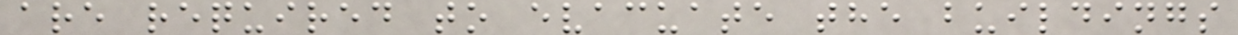are required to evacuate the buildings
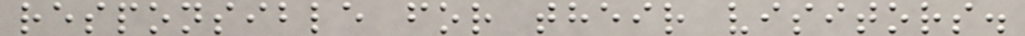responsible for their visitors.
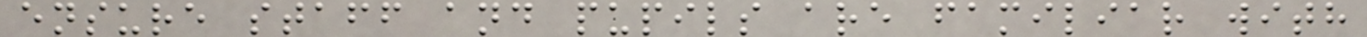ensure staff and pupils are familiar with
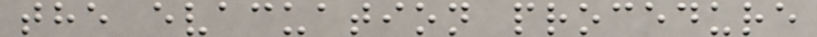the evacuation procedure
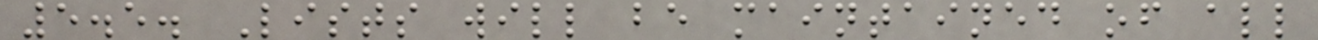5.5. Lists will be maintained of all
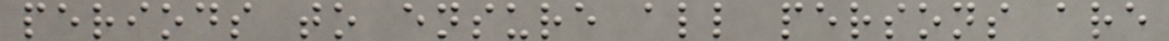periods to ensure all persons are
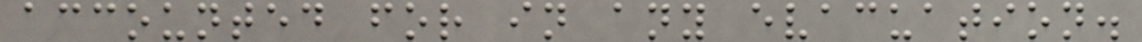accounted for in any evacuation.
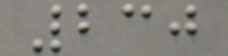230
